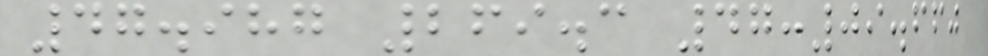47.987 269.3 47:09.660
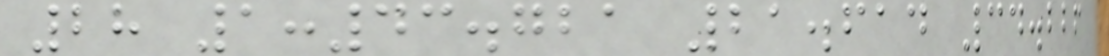28 1:43.721 21.614 34.226
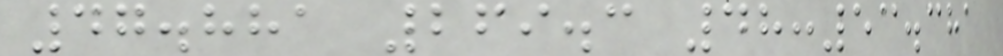47.881 269.3 48:53.381
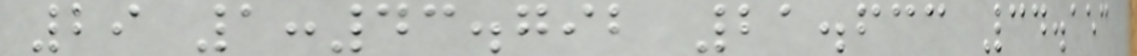29 1:43.792 21.633 34.153
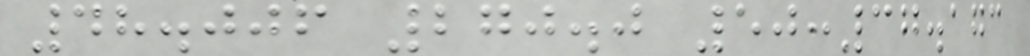48.006 270.0 50:37.173
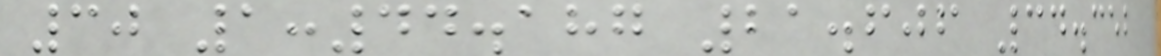30 1:44.187 21.606 34.352
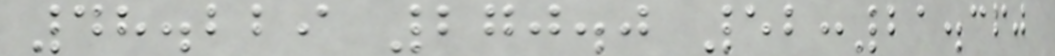48.229 270.0 52:21.360
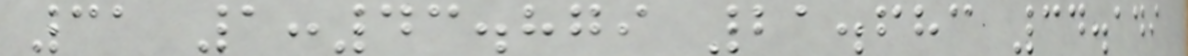31 1:43.879 21.683 34.149
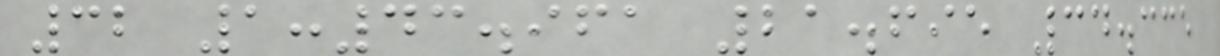32 1:43.961 21.695 34.335
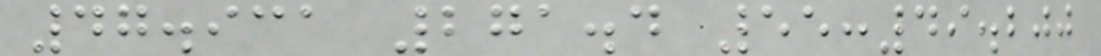47.931 271.4 55:49.200
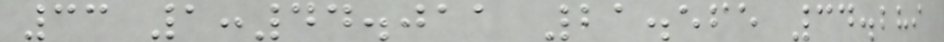33 1:44.011 21.565 34.289
